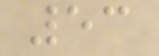53
